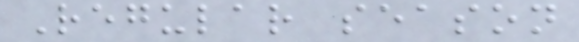Regular season
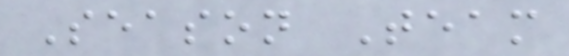Season Team
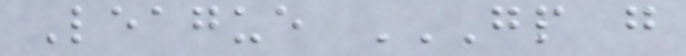League GP G
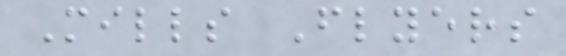Mills Flyers
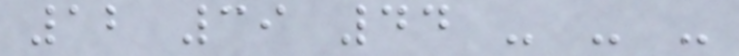12 39 44 - - -
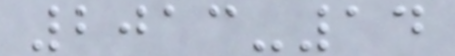2013-14
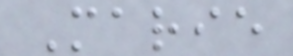Marie
